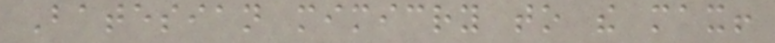Batesian mimicry to the max!
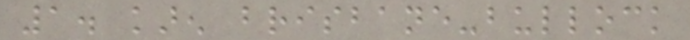1. karen brisbane-bullock
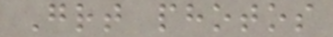Great photos
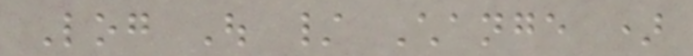Log Out / Change )
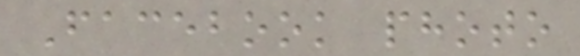Facebook photo
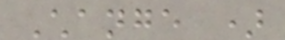Change )
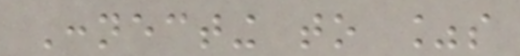Connecting to %s
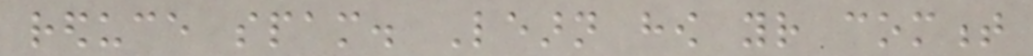reduce spam. Learn how your comment
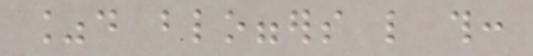%d bloggers like this:
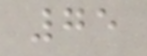75
